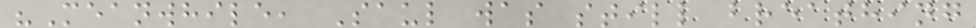"Meanwhile, Saul was still breathing
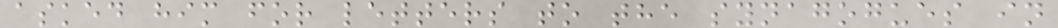asked him for letters to the synagogues in
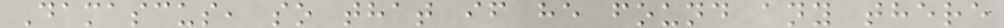Damascus, so that if he found any there
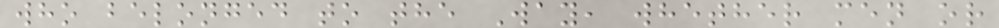who belonged to the Way, whether men or
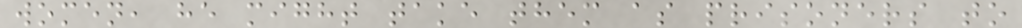women, he might take them as prisoners to
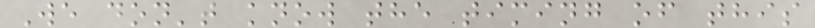We don't know the timing of this
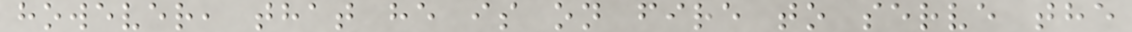however, that he is on fire to serve the
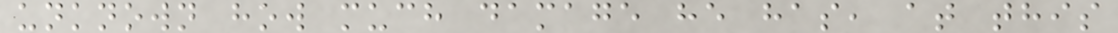unknown how much damage he has, at this
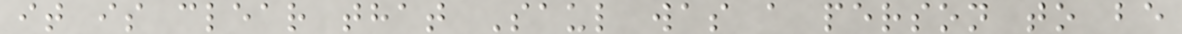it is clear that Saul was a person to be
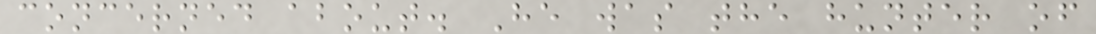concerned about. He was the hunter of
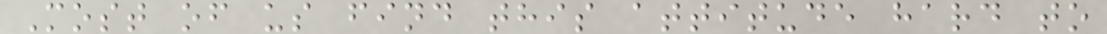Most of us find this attitude hard to
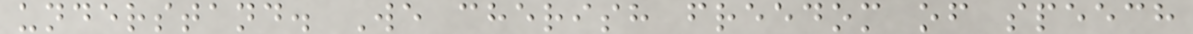understand. We cherish freedom of speech
